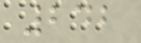242
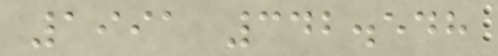1991 342.548
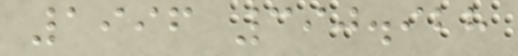1996 390.928
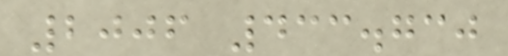2006 433.730
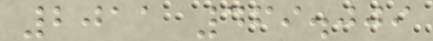2011 469.009
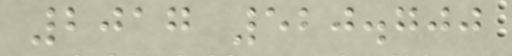2017 520.700
